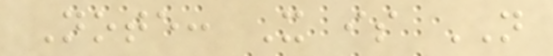Note: It is NOT
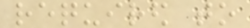required to
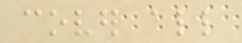cover all
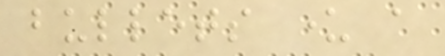bullets under a
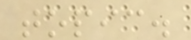topic.
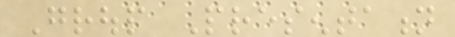Group Presentation
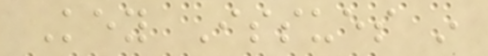Key Issues in
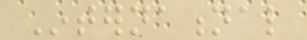International
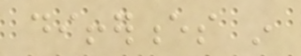differences in
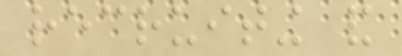recruiting and
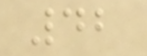42
